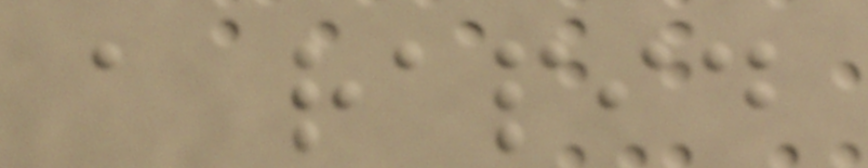a rapid
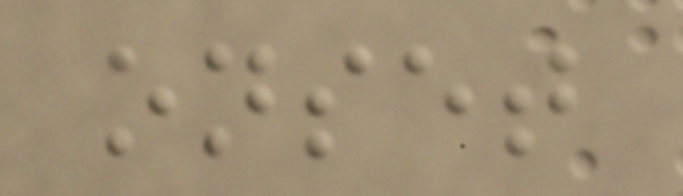onset
